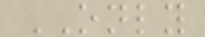ONLY
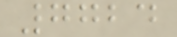7724
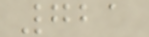721
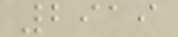2919
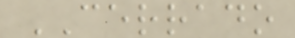CERRADO
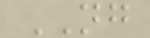NG
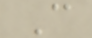C
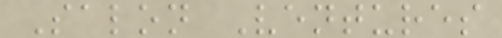Salon Ventures
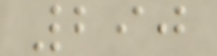290
